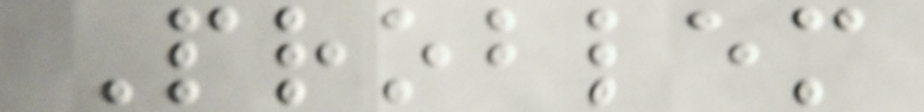Problem
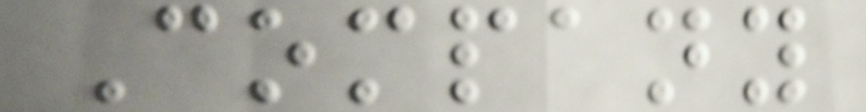Company
